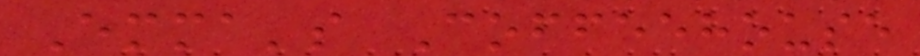Emma's Coffeehouse
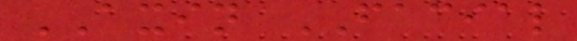AXIN FACIAL
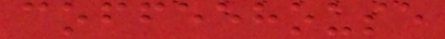coffeehouse
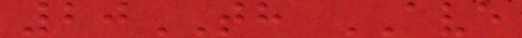20TH AVE
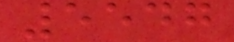5547
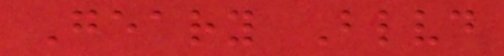Geary Blvd
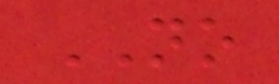NO
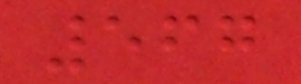567
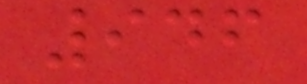946
